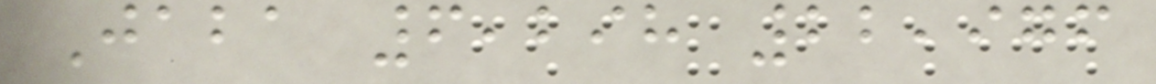Jaba 6,298 22,976
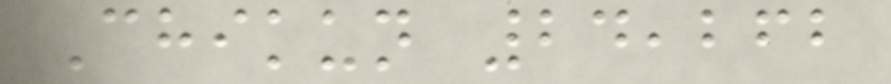Chikun 24,262
